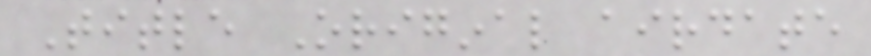Title Original airdate
